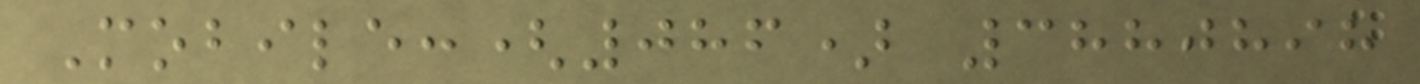Mobile:(086) 3880898
